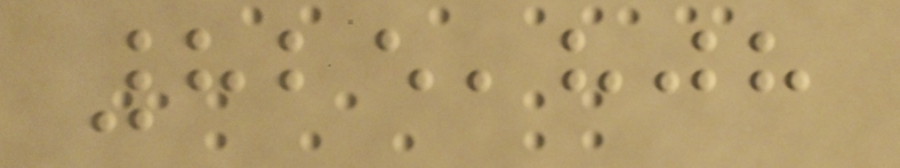825,808
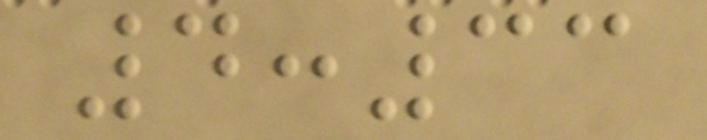4:33
